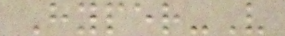Hyper-V
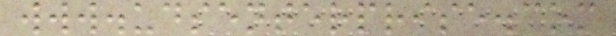www.udsenterprise.com
